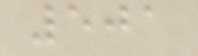501
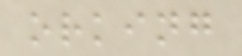orking
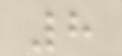8
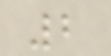2
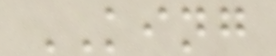KING
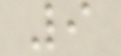9
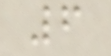6
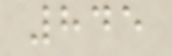845
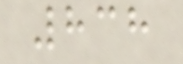838
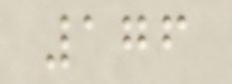176
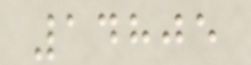14805
